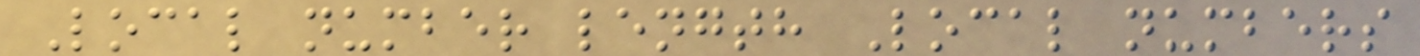Local number length Local numbers
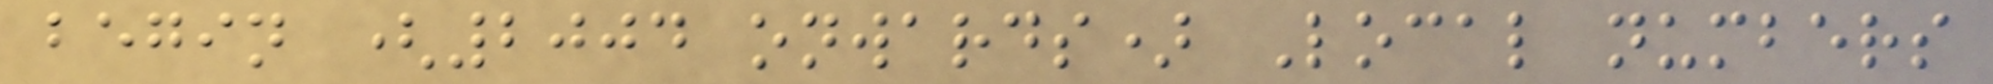begin (2004 onwards) Local numbers
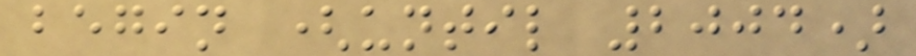begin (until 2004)
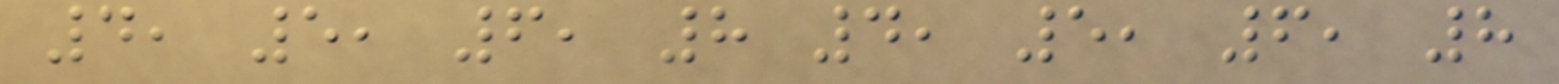4, 5, 6, 8 4, 5, 6, 8
